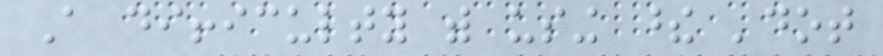A difficulty with using these 'dot
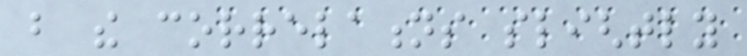but the correlations slightly
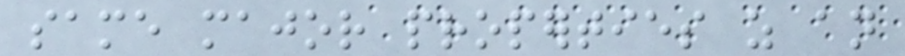same major properties as an
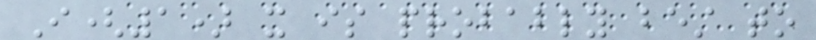I(1) it is probably best to
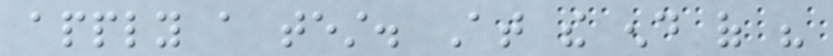apply a test. At the end of his
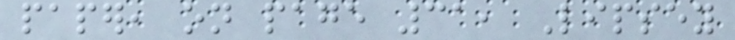paper, on page 31, Lipsey
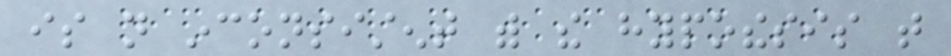is not inconsistent with the hypothesis that
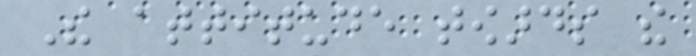The attitude towards the
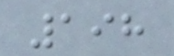198
